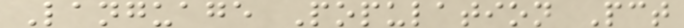Language Population Pct
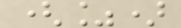(%)
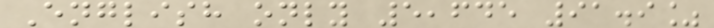English only 5,645 91.9%
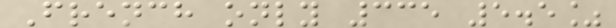French only 335 5.5%
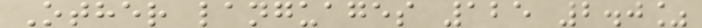Other languages 125 2.0%
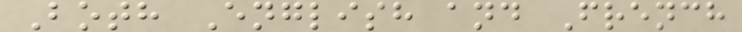Both English and French
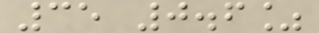35 0.6%
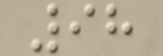98
